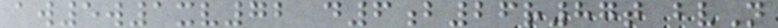aw5w1xv72 d6b26r87t bvN
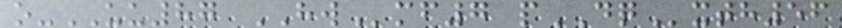o-UU87 HWmf7 pDQxth56
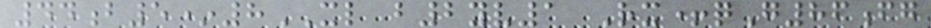44b5*8XL b2yv1 Rx+qG86fg
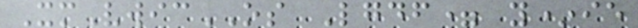XmVwicOS Lgdf= y*ie
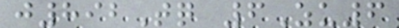j892Tq 6Zu6
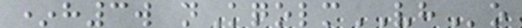*h3w nKqolmVHo
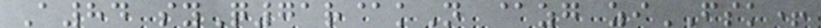A84 syQ71r@kN @zg ziFSK+
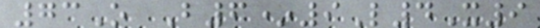73O B6*9L4X9
